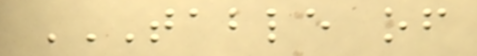TABLE OF
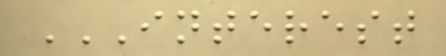INTEREST
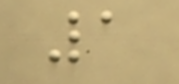1
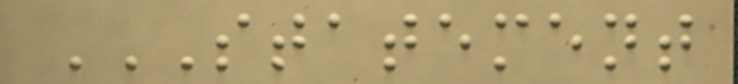STATEMENT
